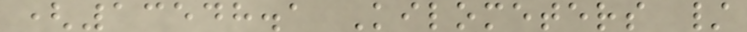(13548.1 Kilometers /
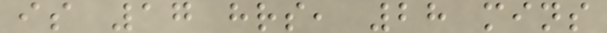is 17 hrs, 28 mins
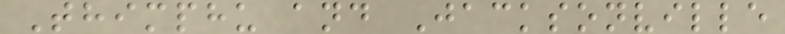Thimphu and Jacksonville
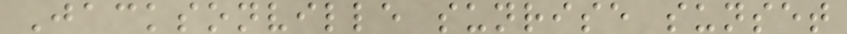Jacksonville sunrise sunset
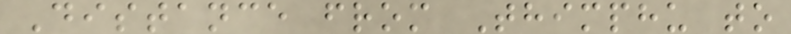Distance from Thimphu to
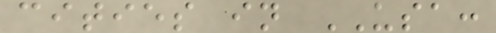cities in USA:
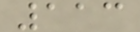113
